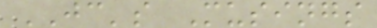JC's Musings
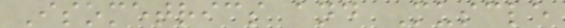Isometrics and Muscle
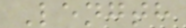Length
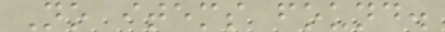No items found.
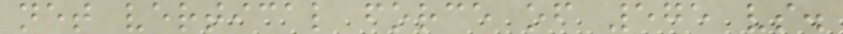net vertical force of 575 vs.
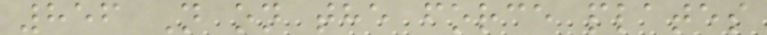856 N on the force plates
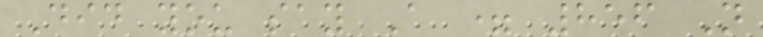Did you say A = 856 N
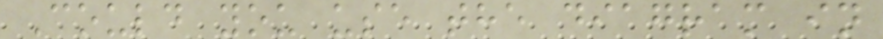Could you use the diagram in
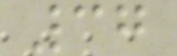37
